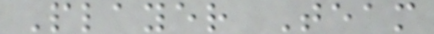Player Team
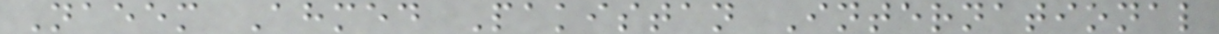Naeem Ahmed Pakistan International
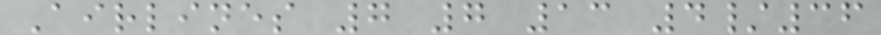Airlines 7 7 13 4/36
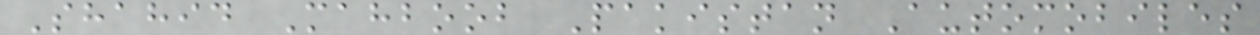Shahid Mahboob Pakistan Automobiles
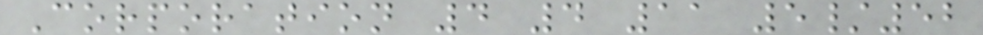Corporation 4 4 11 5/52
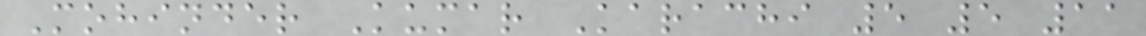Mohinder Kumar Karachi 5 5 11
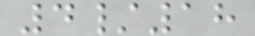4/18
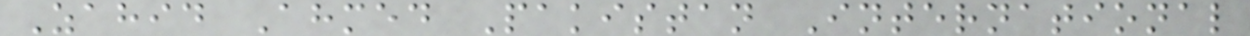Zahid Ahmed Pakistan International
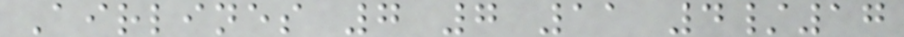Airlines 7 7 11 4/17
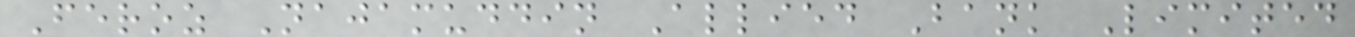Feroz Najamuddin Allied Bank Limited
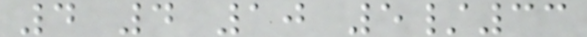4 4 10 5/33
